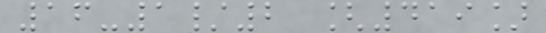16-1/2 [419]
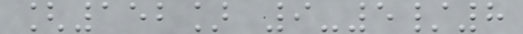[152] 9-5/8
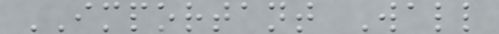IMPORTANT Wall
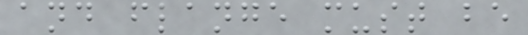and flange must be
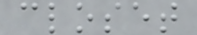closet
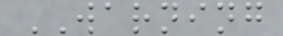WARNING
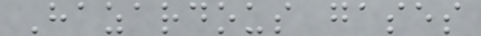Hazardous gases
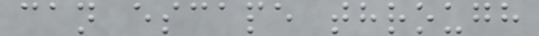can escape through
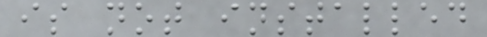is not installed
